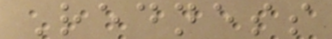Redness
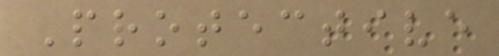Protective
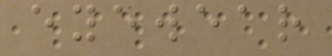eyewear
